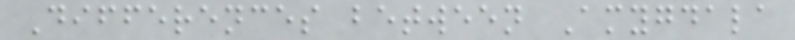Differences between Amygdala
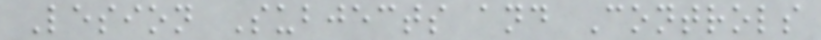Lesion Subjects and Controls
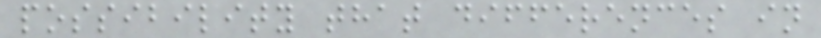possibility that differences in
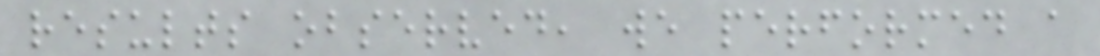results observed, we performed a
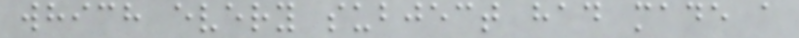which every subject had made a
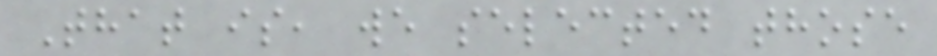That is, we selected those
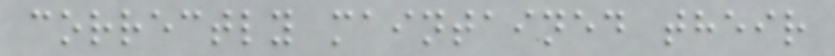correctly maintained their
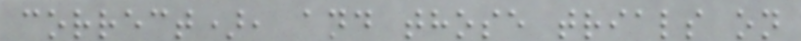correct), and those trials on
